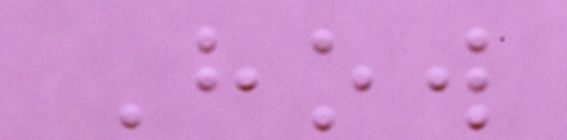How
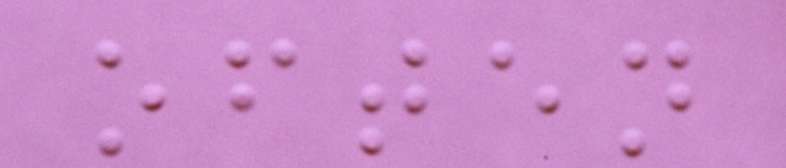often
